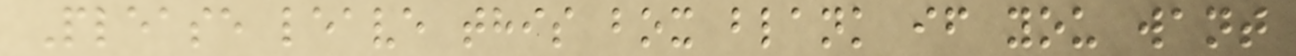Please leave this box blank if you want
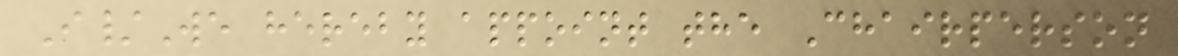I/We hereby appoint the Chairperson
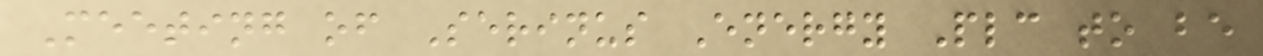Meeting of Serinus Energy Plc to be
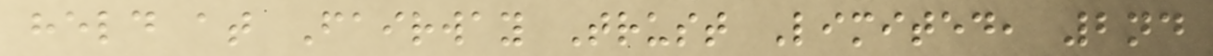held at Fairway Trust Limited, 2nd
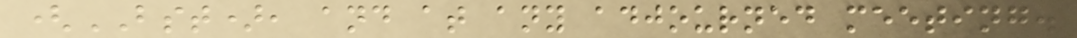(BST), and at any adjourned meeting.
